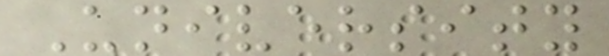University
